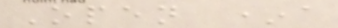Open *a
